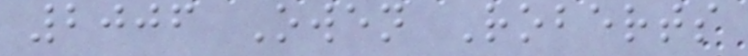2006 Owen Roberts
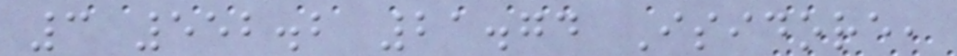3 552.2 21.74 Isidore,
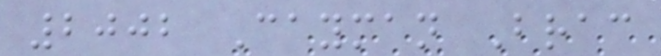2002 Cayman Brac
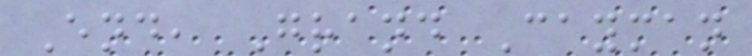End, Grand Cayman
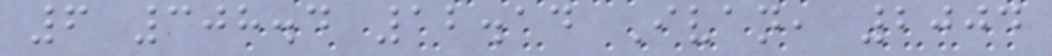6 308.4 12.14 Ivan, 2004
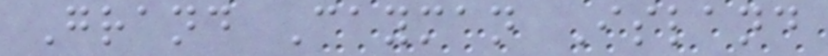Grand Cayman Island
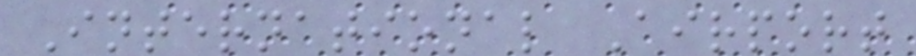International Airport
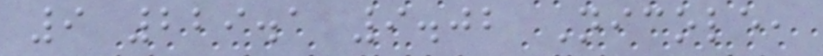9 229.1 9.02 Nicole,
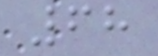68
